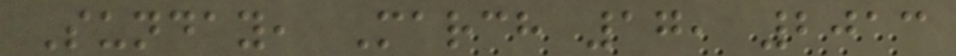Sunday, March 17, 2013
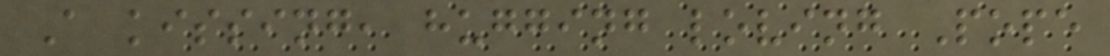A kissing, hugging loving Pope
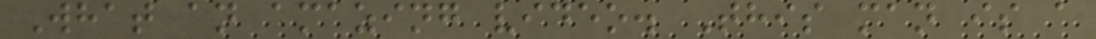What an amazing video. This man is a
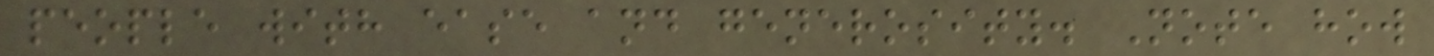people with ease and generosity. Note how
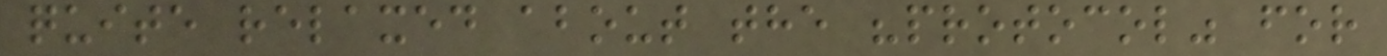quite relaxed about the "protocol" for
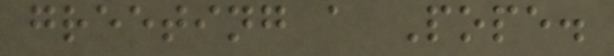greeting a Pope.
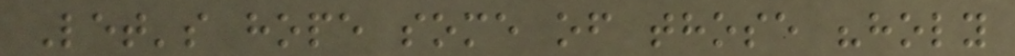Let's hope some of those "holy
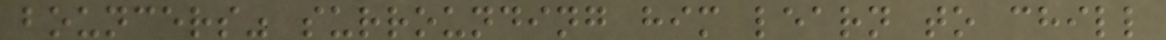bouncers" surrounding him learn to chill
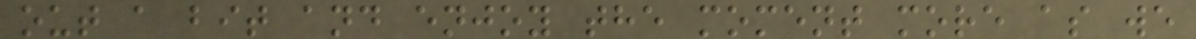out a bit and enjoy the moment more as we
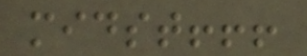midst!!!
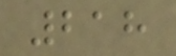218
